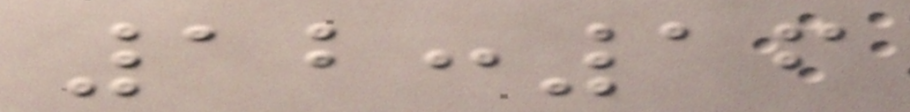12:16
